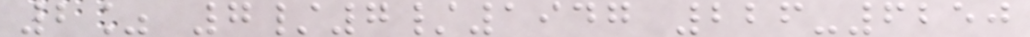2% 7/7/1947 226-6250
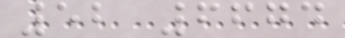52 6674
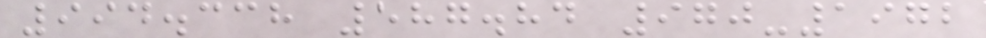994.338 587.84 970-1972
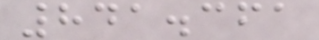841.361
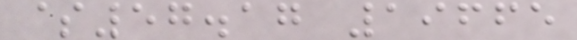$57.17 19665
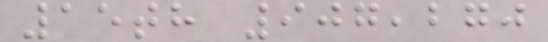15th 907,270
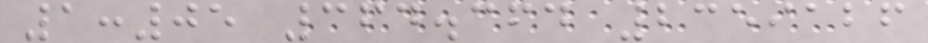1:05 364.364 2359126
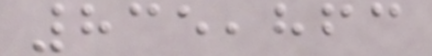835,863
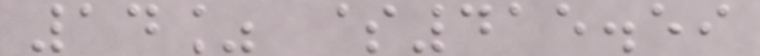14% $415.59
